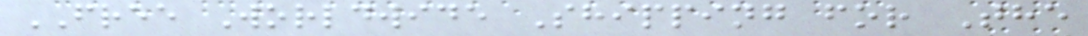FREE Worldwide Shipping for The
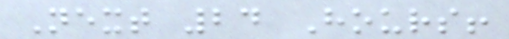Next 24 Hours!
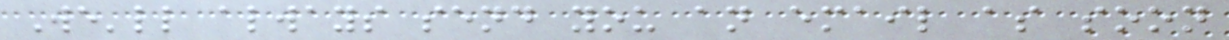We'll always send you an email as soon
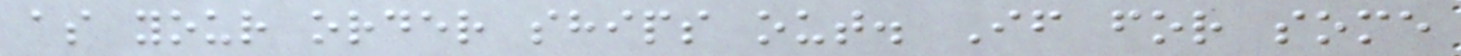as your order ships out. If for some
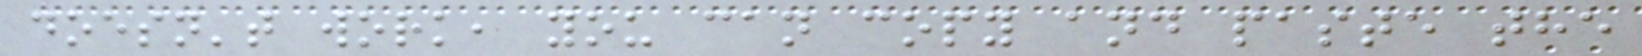doesn't work, you can copy and paste the
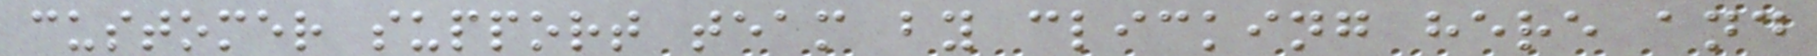customer support team by clicking here and
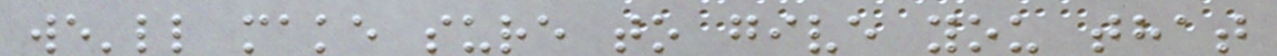we'll make sure to give you that
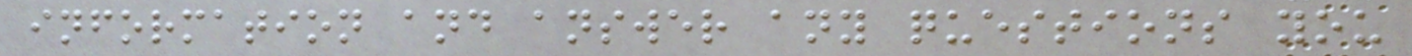information and answer any questions you
